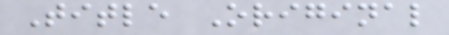Title Original
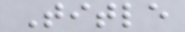Title
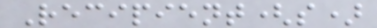Recipient(s)
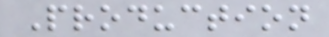Production
